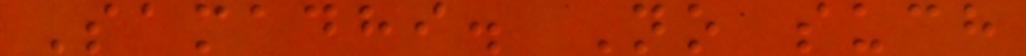Samadhi. No such
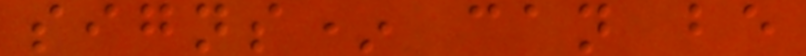signs* can be
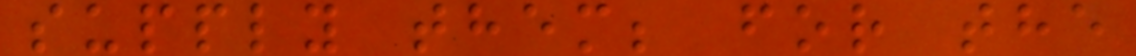supply them; for the
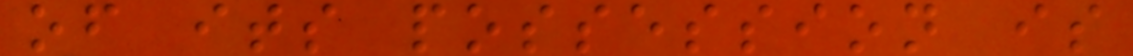of its possession is
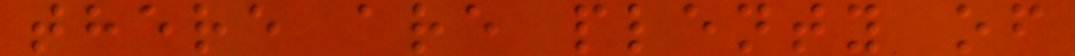there are plenty of
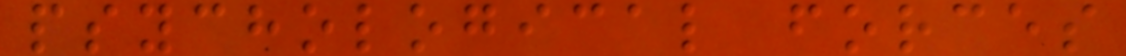psychological forces
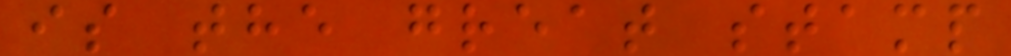is the great stamp
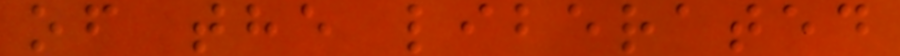of the liberated
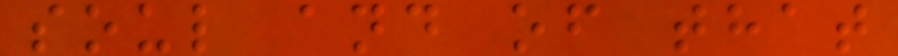soul and of that
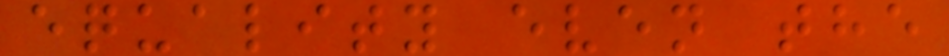equality even the
